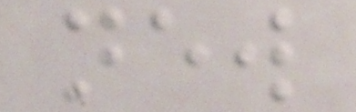new
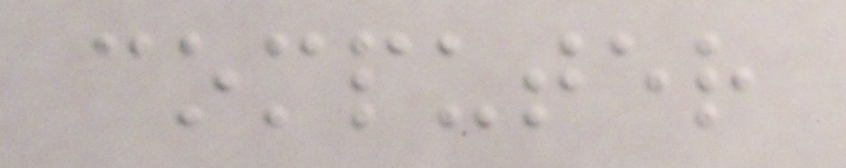computer
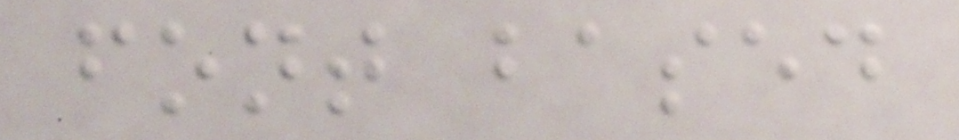font based
